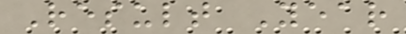Result Year
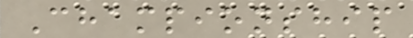Championship
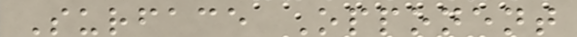Surface Opponent
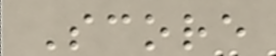Score
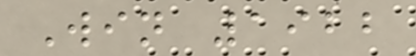Win 1922
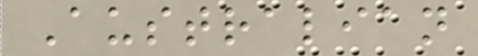Australian
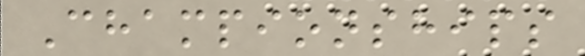Championships
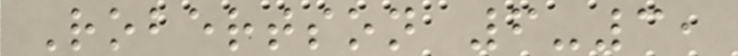Robertson 6-3,
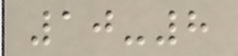10-8
